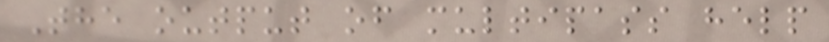The output of multipass help
